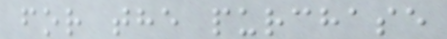for the purchase
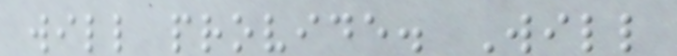will provide. Will
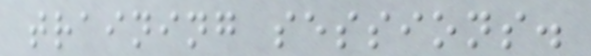training sessions.
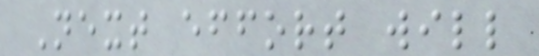Next effort will
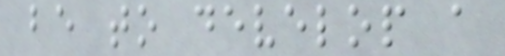be to develop a
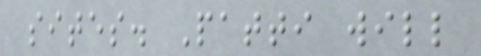sites. Patti will
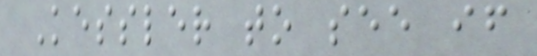Kessler to see if
